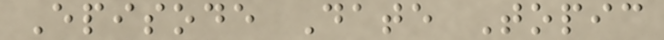Episode Date Topic
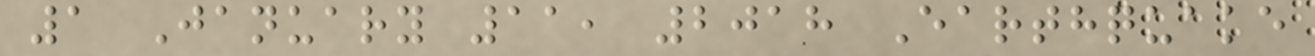1 January 11, 2018 Earthquake
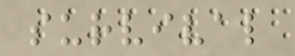survival
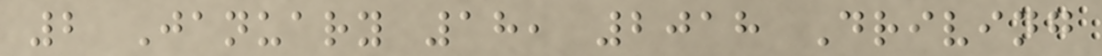2 January 18, 2018 Driving
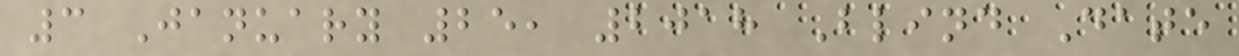3 January 25, 2018 Blind Date
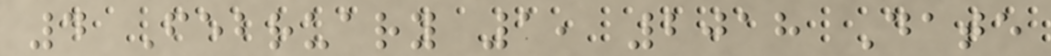4 February 1, 2018 Date
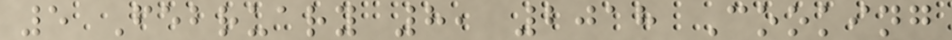5 February 8, 2018 Cooking
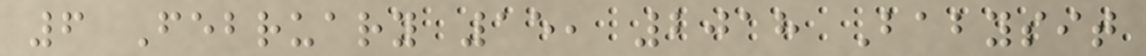6 February 15, 2018 Babysit
